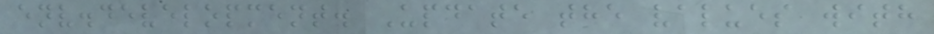env.development. Update the values with
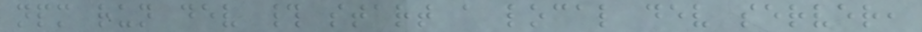npm run dev # start a local dev server,
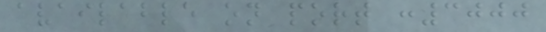available on port :3000
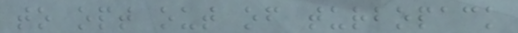to opt out of turbopack
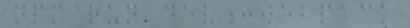npm run dev:webpack
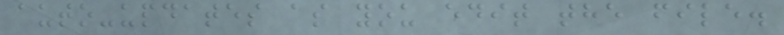auto-updates as you edit the file.
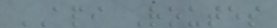API Routes
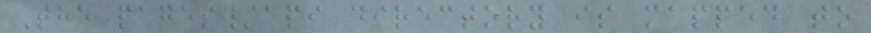The pages/api directory is mapped to
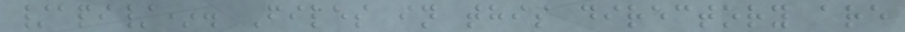/api/*. Files in this directory are
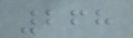268
